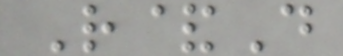R&D
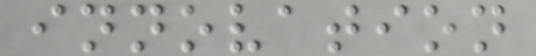innovation
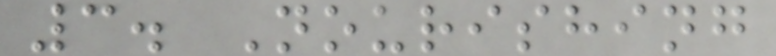3. Nourishing
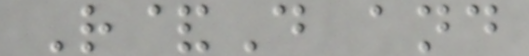R&D and
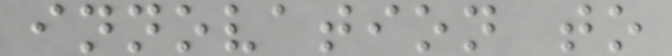innovation to
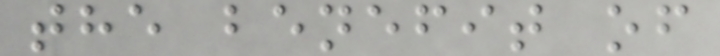the benefit of
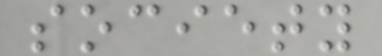society
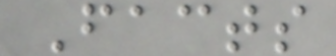Facts
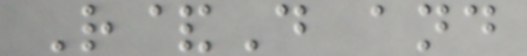R&D and
